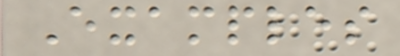Examples
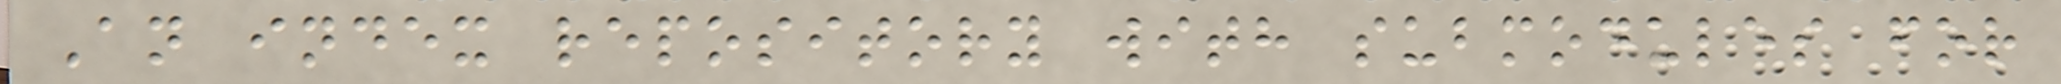An index repository with submodules for
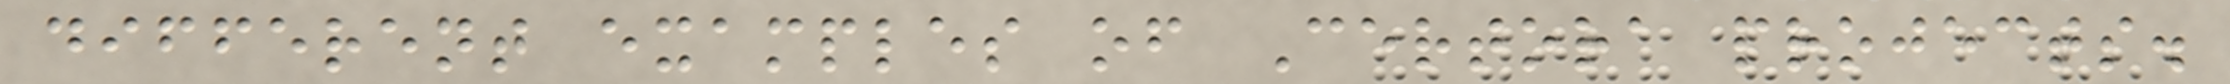different examples of Certora projects.
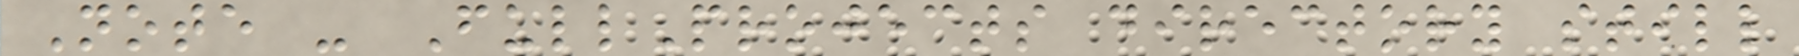Note - FullProjects directory still
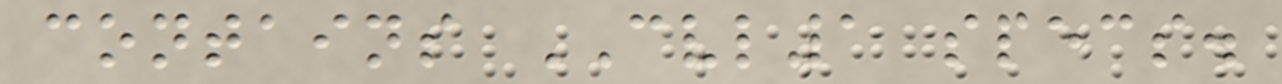contains CVL1 specs.
